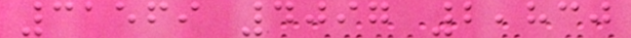31569 4097 2,830
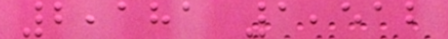2,181 1,512
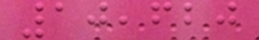10,620
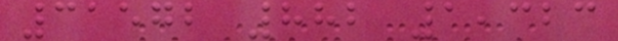31572 882 1,323
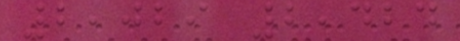2,029 2,424
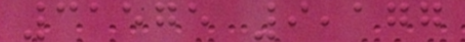31575 9,177
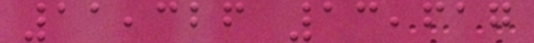11,326 13,617
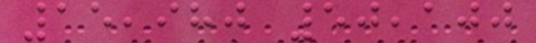15,980 50,100
